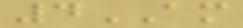4AM
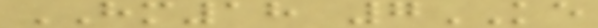HM18 7KE
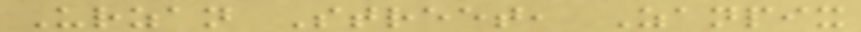Urzan Street, Zanpix
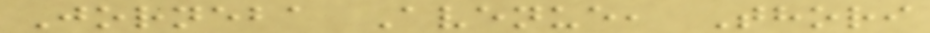Jorneba Avenue, Thori
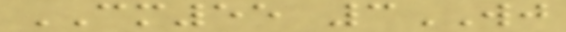CM55 3WJ
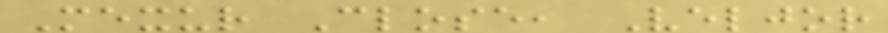Mexur Close, Veljor
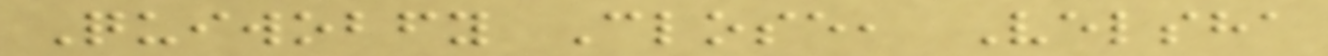Quiwobfy Close, Velsha
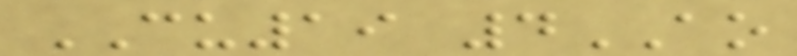CU19 4AO
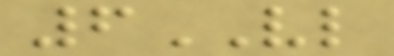6VL
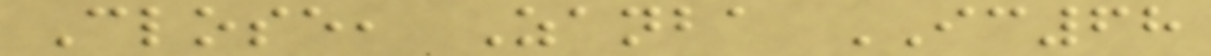Close, Zanba IC68
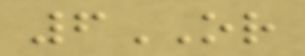6OR
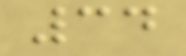34
